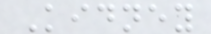Kidney
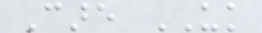Care UK
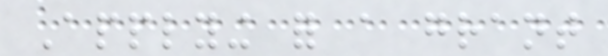Applying for a grant
